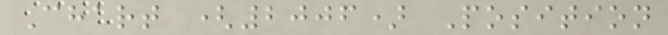Chart (2006) Position
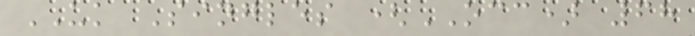UK Singles (OCC) 68
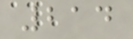214
